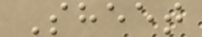Sheet
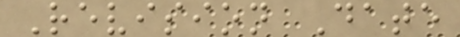Revision Date
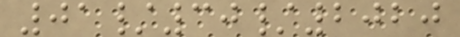01/30/2020
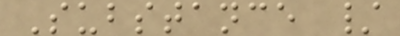Substance /
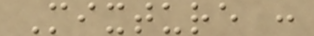Mixture :
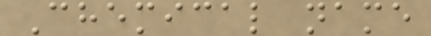Chemical name
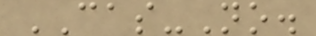CAS-No.
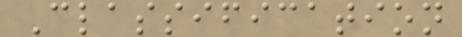Classification
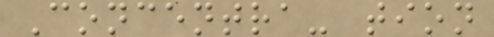Concentra- tion
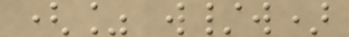(% w/w)
